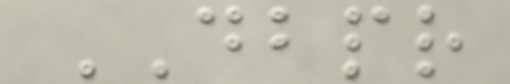DBPR
